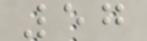57
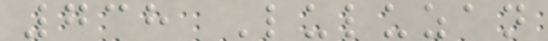738 Luluzan
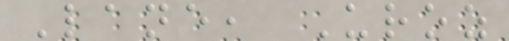Lane, Uroz
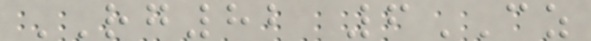RG82 6CZ
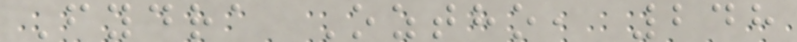Fydra Oztho, 248
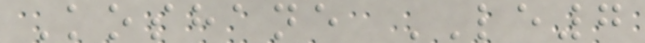Koshane LE7
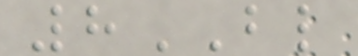8BL
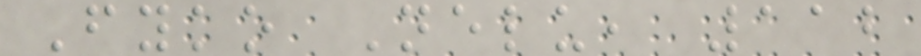Fyko Nelu, 112
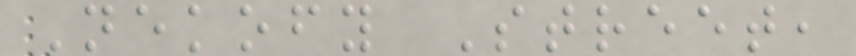Nekofy Street,
